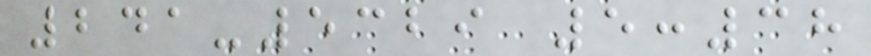241-5329 5:38
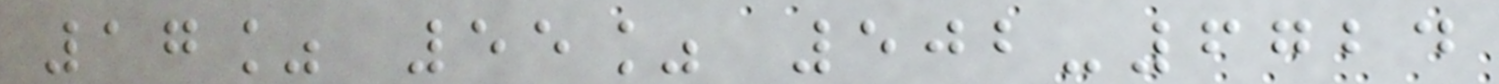17% 55% 502-6724
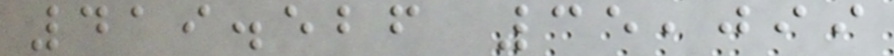419.526 35,099
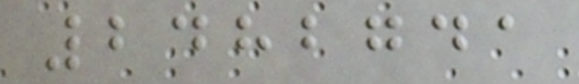2482741
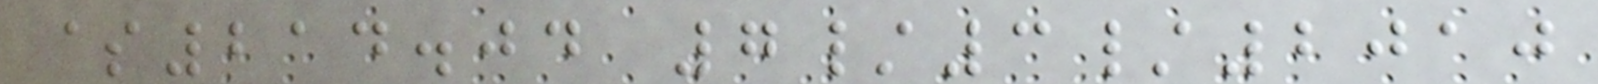$214.04 7/3/2010
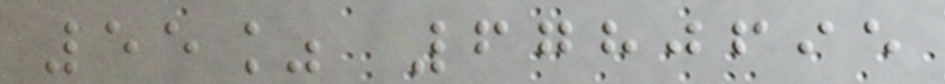55% 6780695
